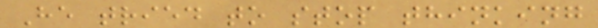He tried to stop thinking
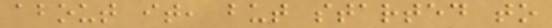about it, but started to
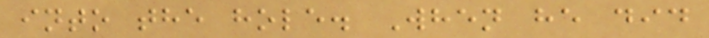into the hole. When he did
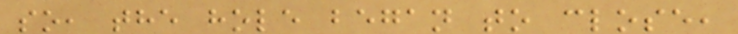so, the hole began to close,
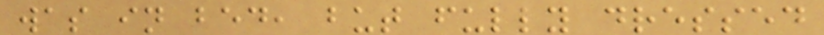was in bed, but fully dressed
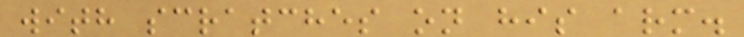with scratches on his arm.
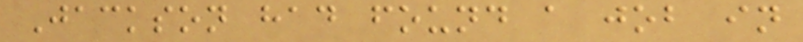Jackson had found a job in
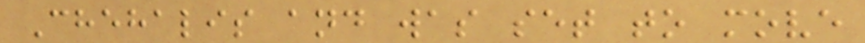Chehalis and was set to move
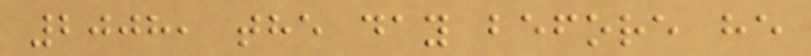2008, the day before he
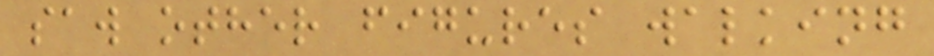saw other figures walking
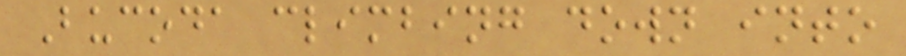Bucoda climbing down into
